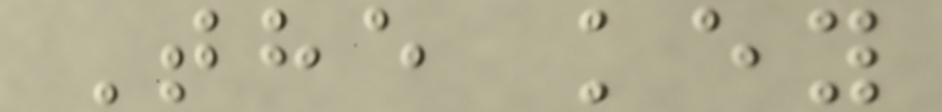The key
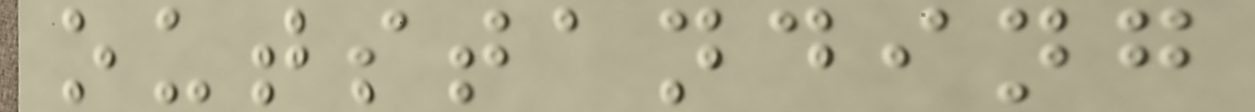outstanding
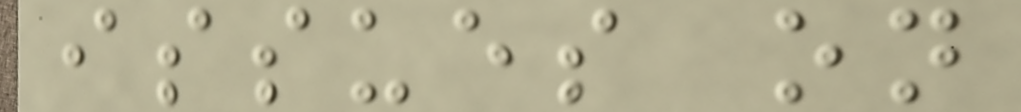issues on
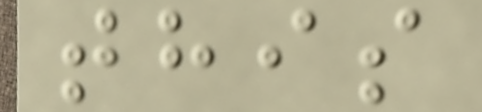this
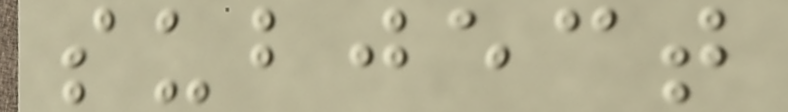subject
